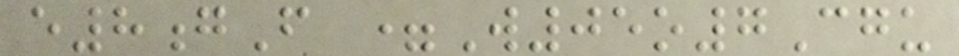e8gF =W05o7Cgu
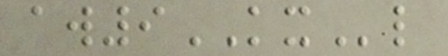aw9KXl
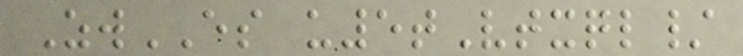ZwES u5tVtxql/
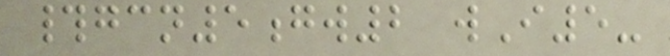#gcn5gw2 wI5-
